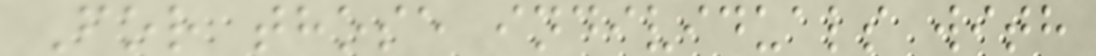For those individuals with
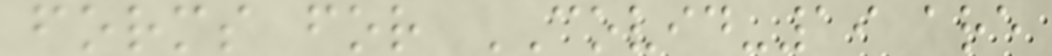forms for COVID-19 are
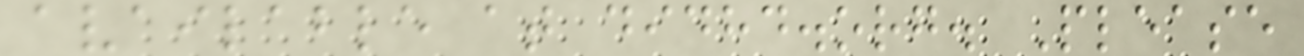available at didhd.org. Please
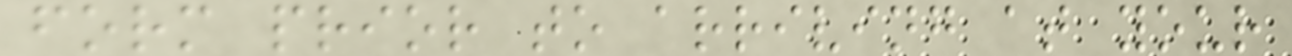form prior to arriving at your
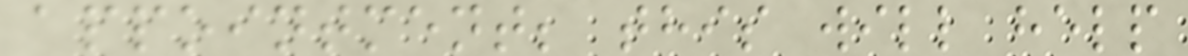appointment; this will help
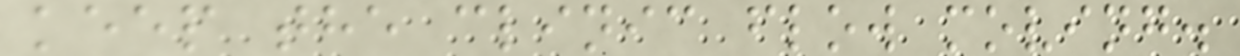keep the clinic flow moving.
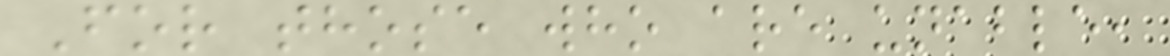For those who are unable,
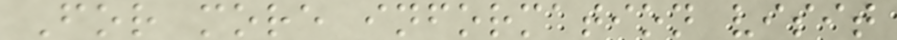For more information visit
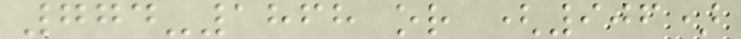774-1868 or (906)
